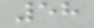58
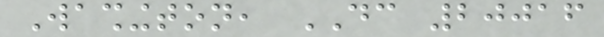Washington, DC 20016
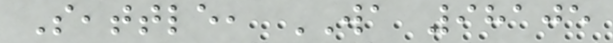Seattle, WA 98105
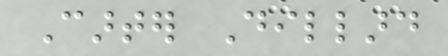Carter Dillard
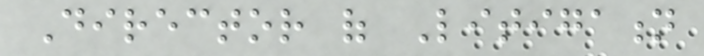Director of Litigation
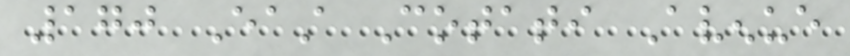170 East Cotati Avenue
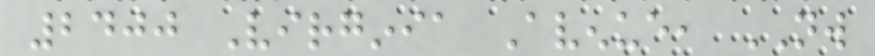2400 Virginia Avenue, NW
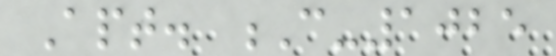Apt. C-1025
